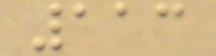113
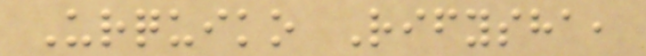Urquiko Rifysha,
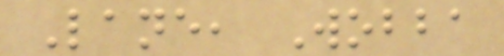Lane, Wobba
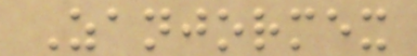Zanjormex
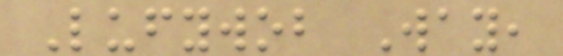Lufywob Way,
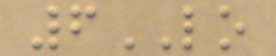6LO
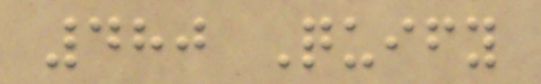480 Quify
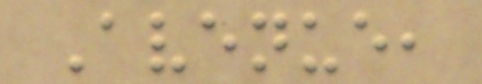Avenue,
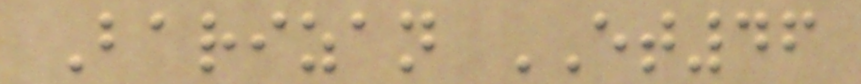Barizan ET46
